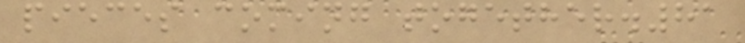pieces coming together.81
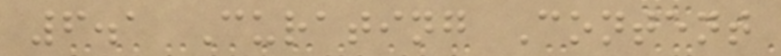6.1 Curating Content
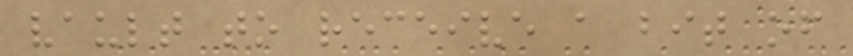vault to receive a bit of
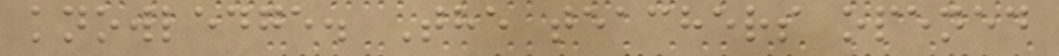knowledge. The teachers opened
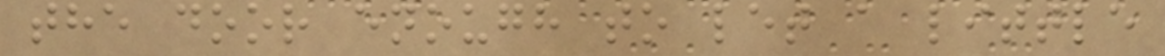the door enough to let a little
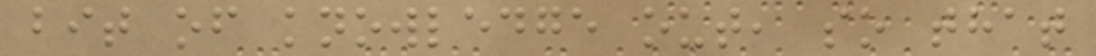bit of knowledge out, so that
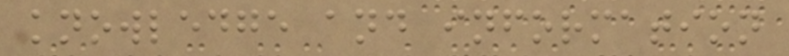knowledge and information
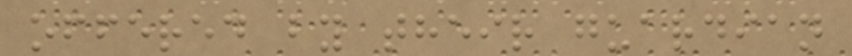offered by their guardian
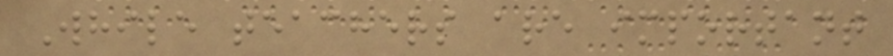While teachers are important
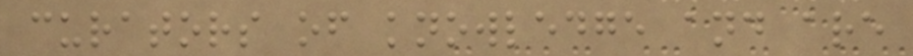curators of knowledge and are
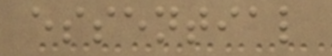essential
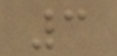3
